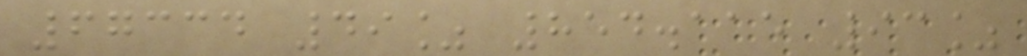67334 49% 854.115 93%
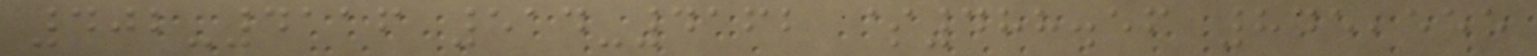402-4116 514-4162 $488.56 845,555
